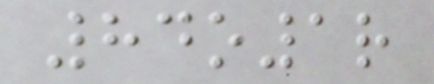84o1r
